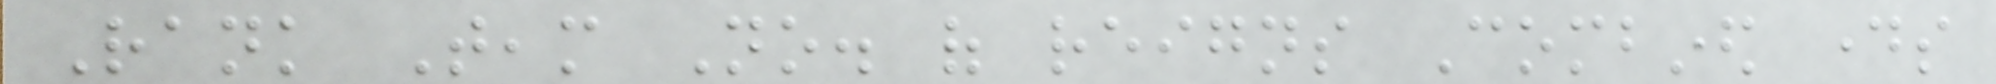Rank Team No. of reigns Combined days
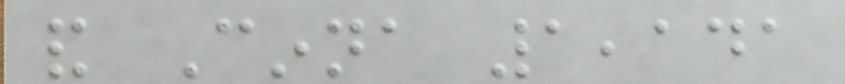and Cinna 1,141
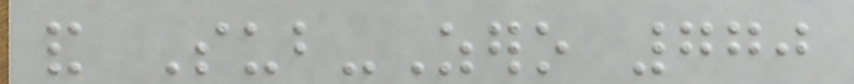and Sub-Zero 770
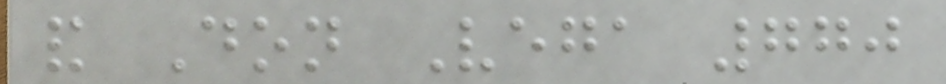and Don Vega 770
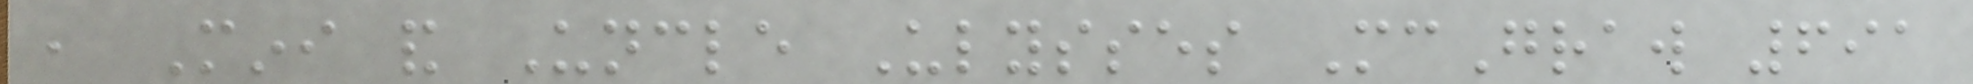, Mini and Uncle Ulysses McGraw 691
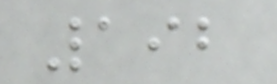192
